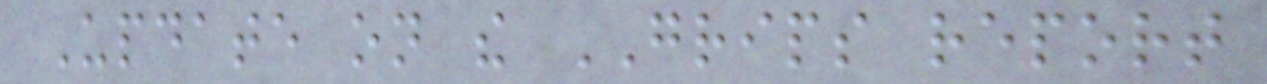Update on the GRIPS report
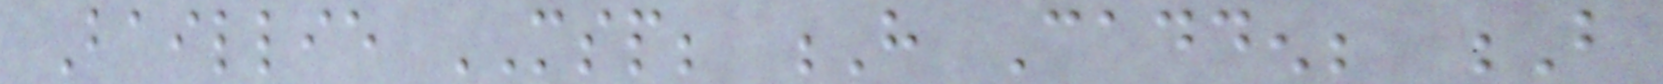Baillie MSP; H Cadden; B
